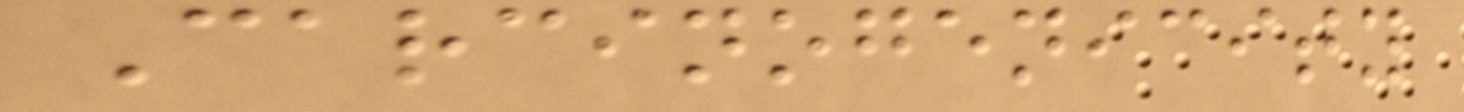Carcinogenicity
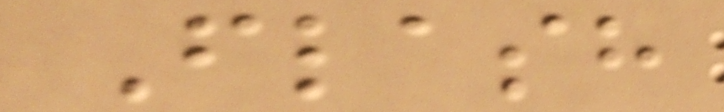Flash
